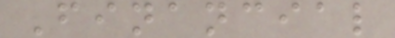Financial
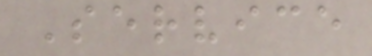Service
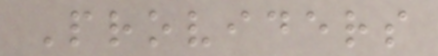Providers
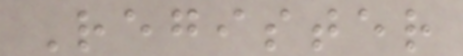Register
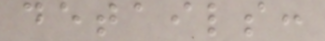details:
